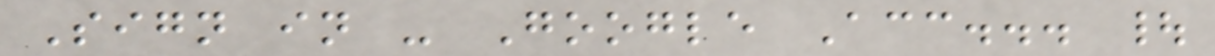Sign in - Google Acc... |
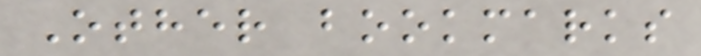Other bookmarks
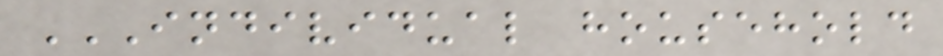INDIVIDUAL HOUSEHOLD
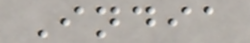India
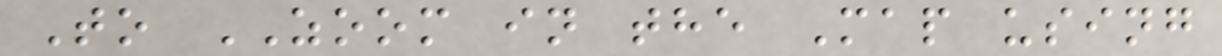To ZOOM in the Map using
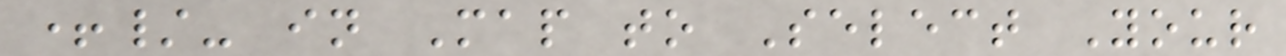+/- in Map to Select Your
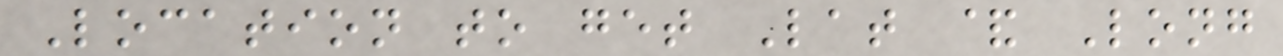Location to get Lat & Long
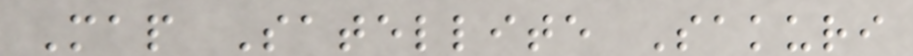Map Satellite Sakuri
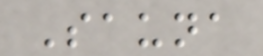Sauna
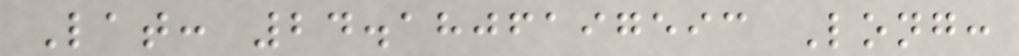Lat: 24.1806197593 Long:
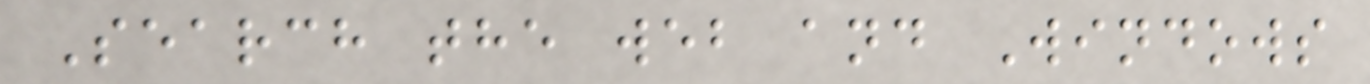Search the web and Windows
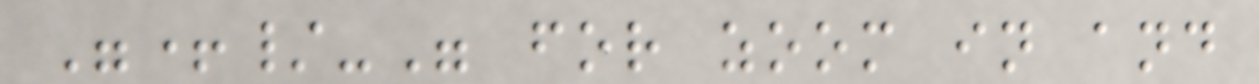"+/-" for zoom in and
